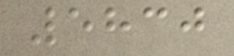5830
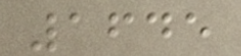1645
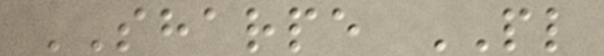SHARPE PL
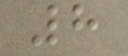8
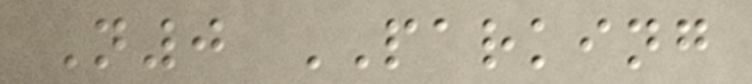N0 PARKING
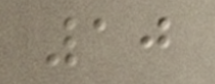10
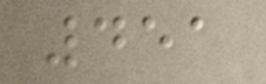451
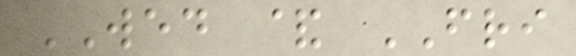WED & FRI
